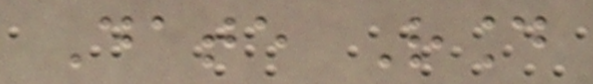Date Round
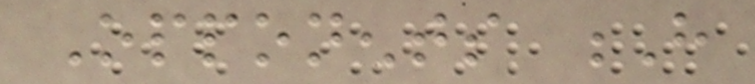Opponents H
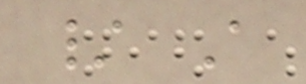/ A
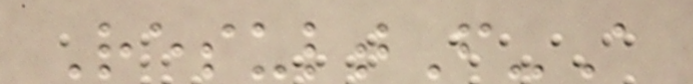ResultF-A
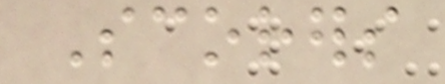Scorers
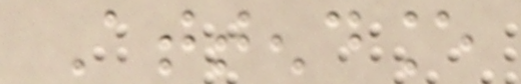Attendance
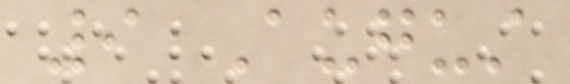9 August
